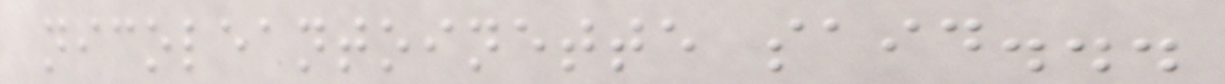nicoleantoinette said...
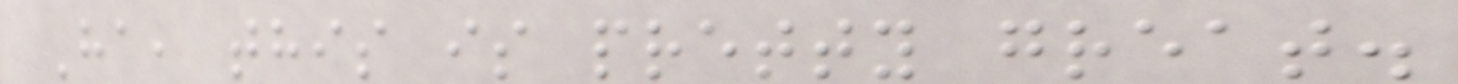Ha, this is pretty great.
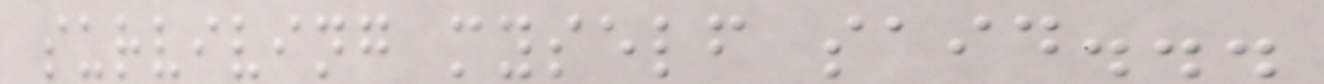surviving myself said...
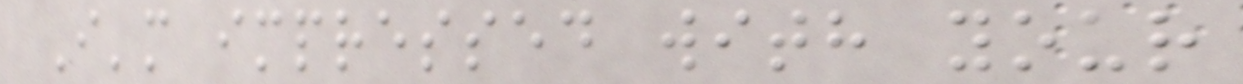I'm impressed with your
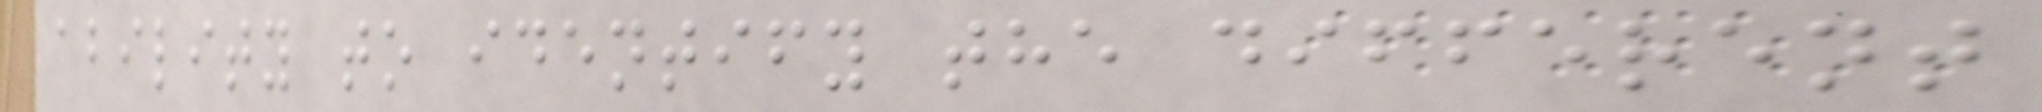ability to identify the different
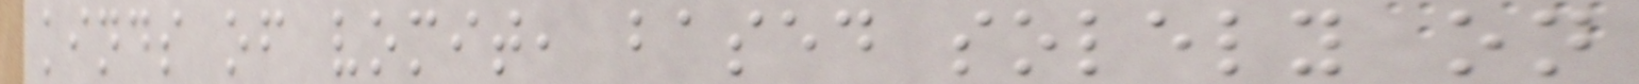kinds of vomit, based solely on
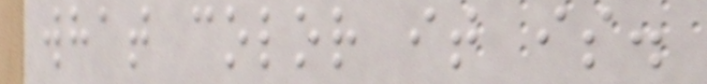what color it is.
